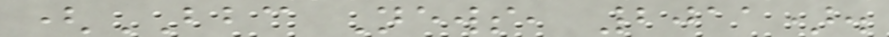(BBC News, 2011).
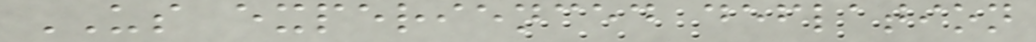US experienced deflation
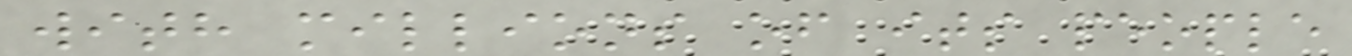with millions of its people
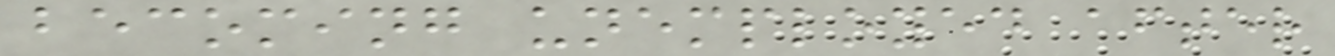becoming unemployed after
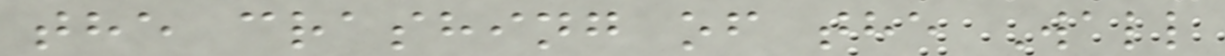the crashing of the Wall
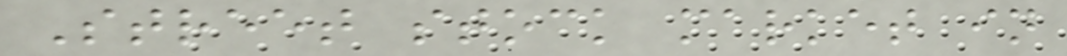Street stock market in
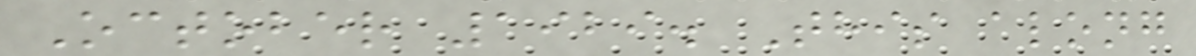October 1929. This along
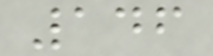146
